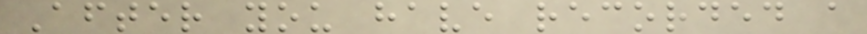After you have recorded a
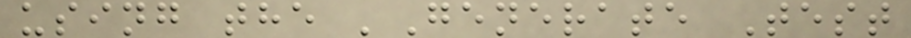using the 'Generate Test
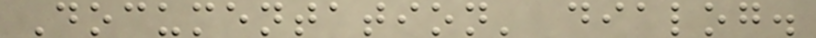Documentation' dialog.
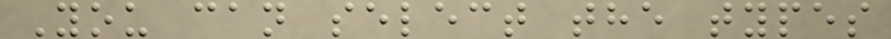You can select the types
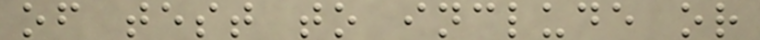of test to include or
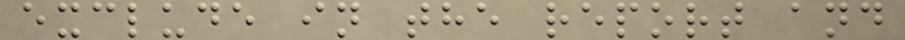exclude in the report and
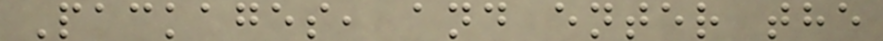Packages, and enter the
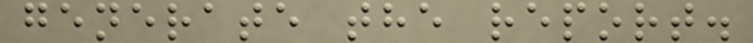generate the report.
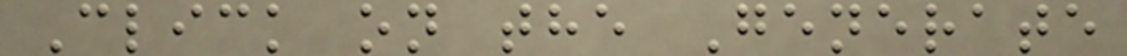Click on the Generate
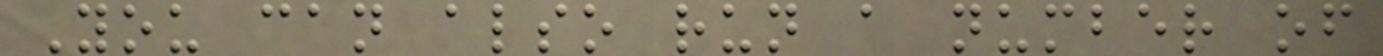You can also run a number of
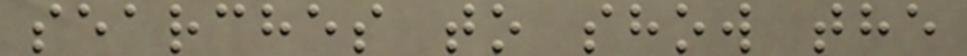searches to show the
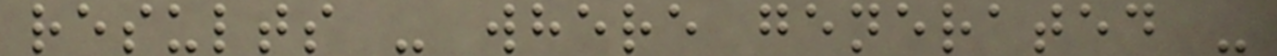results - where generated -
